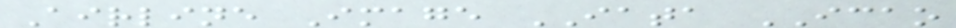Airline Image IATA ICAO
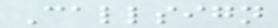Callsign
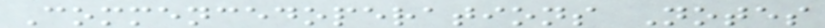Commencedoperations Notes
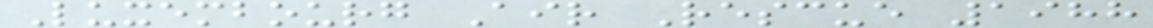Luxembourg Air Rescue 1988
